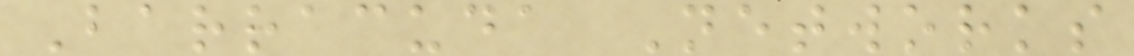Barracuda Networks
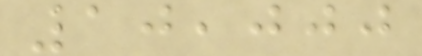10,000
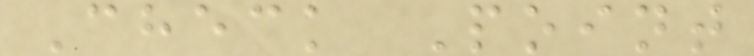Check Point
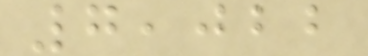7,022
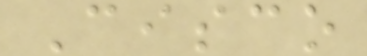Cisco
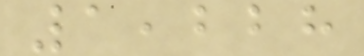1,228
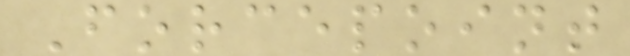Forcepoint
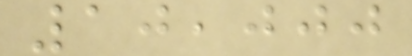10,000
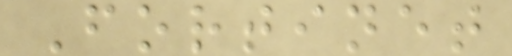Fortinet
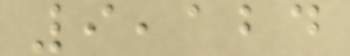9,124
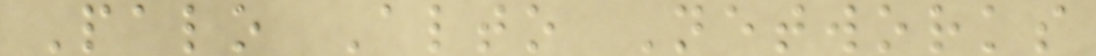Palo Alto Networks
